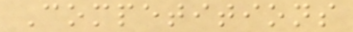Competitions
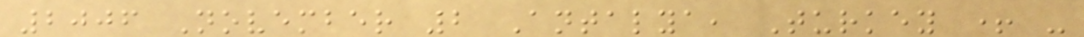2006 November 2 Antalya, Turkey + -
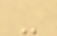-
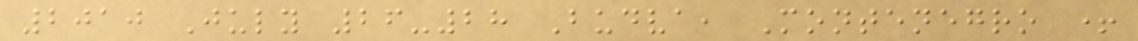2010 July 26-28 Budva, Montenegro +
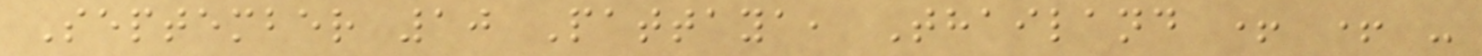September 10 Pattaya, Thailand + + -
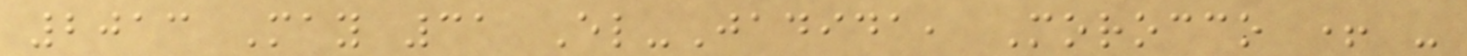2013 May 31 El-Jadida, Morocco + -
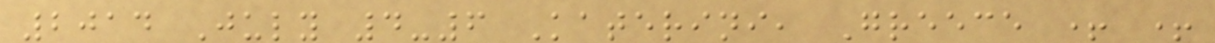2014 July 4-6 Katerini, Greece + +
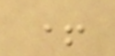+
